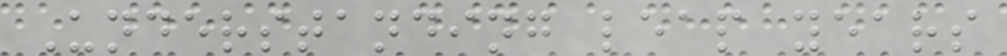Understanding leap years
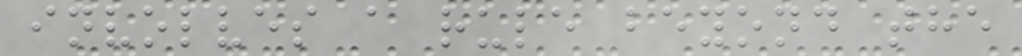involves a rule beyond the
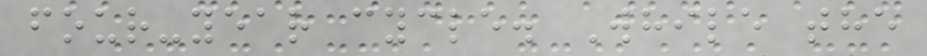four-year cycle. While the
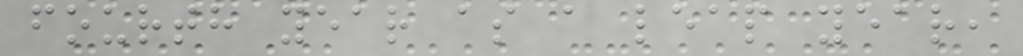fourth year as a leap year,
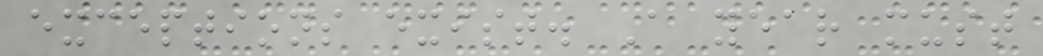exceptions exist. A year must
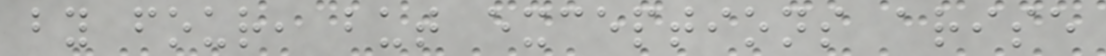by four, but exceptions arise
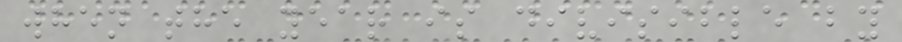when the year is divisible by
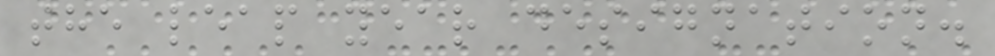the leap year designation.
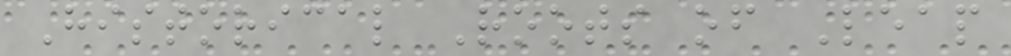Historical Roots of Leap
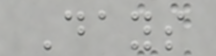Days
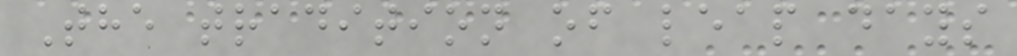The tradition of leap days
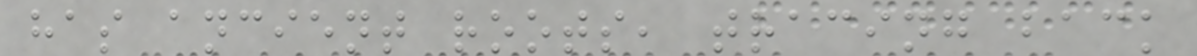has ancient roots, tracing back
